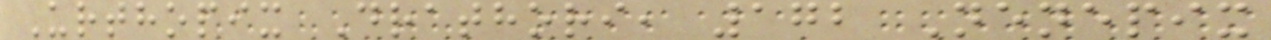Urthopix Drathori, 172 Nenepix
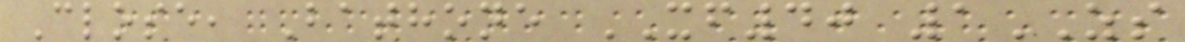Close, Bathone XF40 1ZS
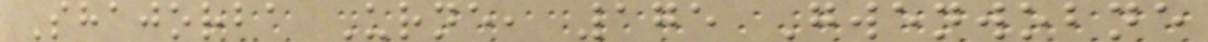Shajorba Urne, 175 Gwenwobne
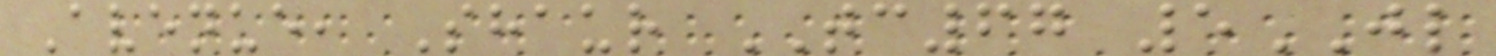Avenue, Shaur TC67 5JL
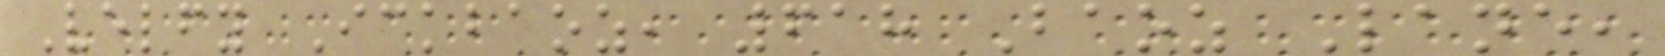Velfy Ickbaoz, 618 Baoz Lane,
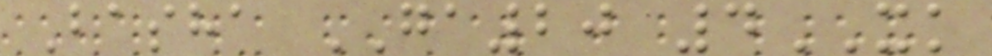Basha GA20 4XK
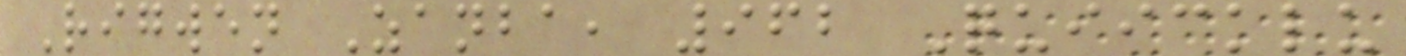Rigwen Zanba, 962 Quiicklu
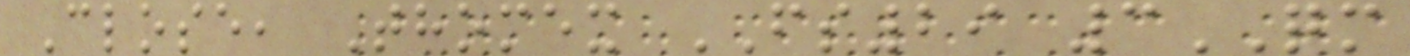Close, Thomex FS29 3QM
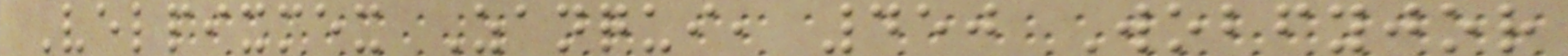Velpixmex Zanqui, 450 Wobfyjor
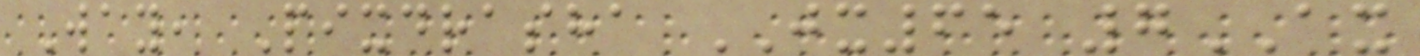Way, Pixdrasha JX65 7AX
